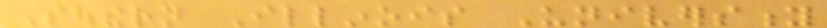Southern Illinois University
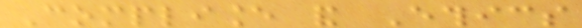Compliance and Ethics
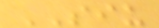SIU
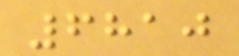6810
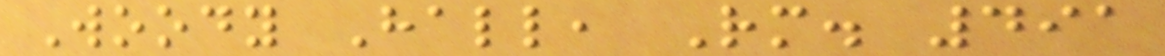Woody Hall, Rm. 491
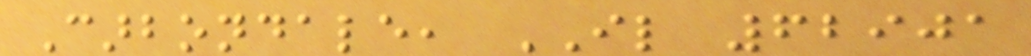Carbondale, IL 62901
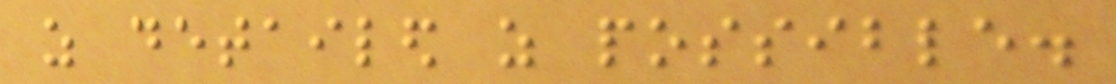as detailed as possible.
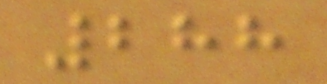288
